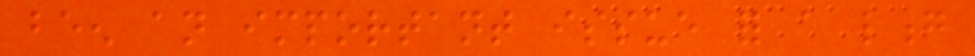been an important issue for a long
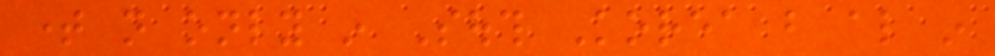time not only in South Korea but also in
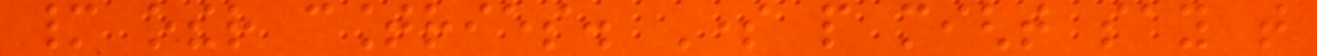many other countries. Some people might say that
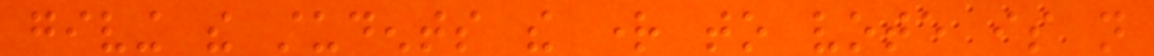giving the students the right to vote is not
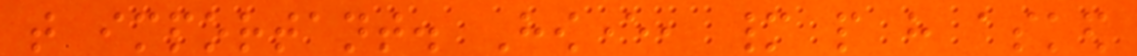that important. However, many people have asked
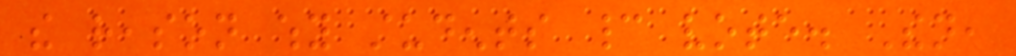the reason why students cannot vote. Then,
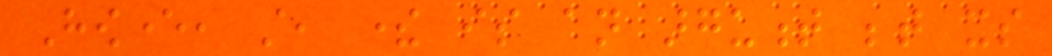However, still, there is an argument between its
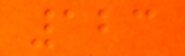123
